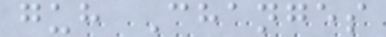guh Changes
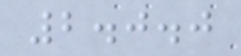2.0.0
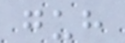guh
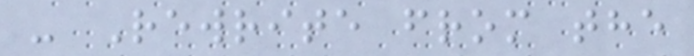- Rewrite from the
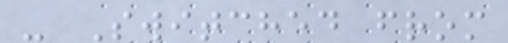- Switched from
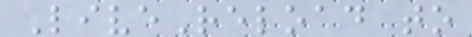LiveReload to
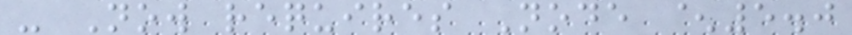- Now requires Node ^5.0
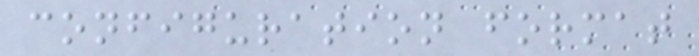configuration format
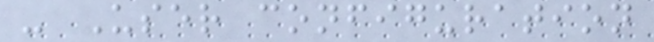- User configuration
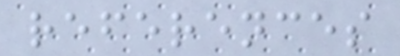references
